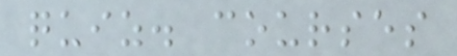quiz. courses
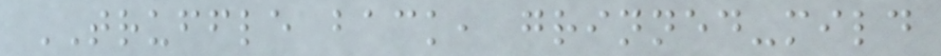TRUFFLE back, grinned-mild
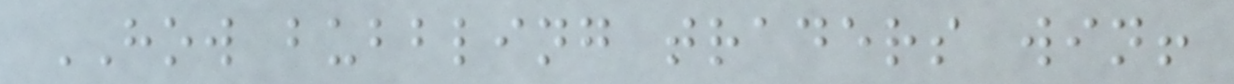HOW bubbling traders win!
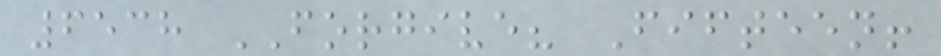6538 FORGIVE? Fifteen!
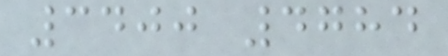3400 4784
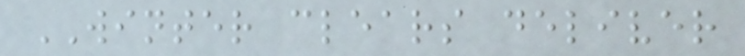WINTER clears deliver
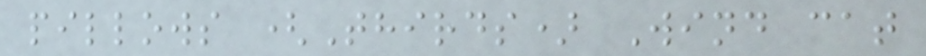pillows (Thirds) Wind cat
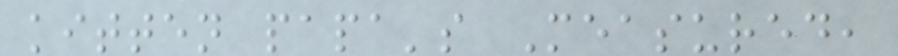kitten papa's Measured,
